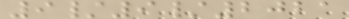9/9/2021
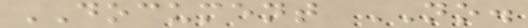DOCUMENT NO.
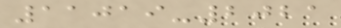11019-2021
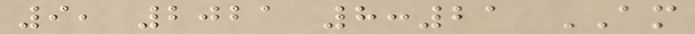9, 2021 8:21 AM
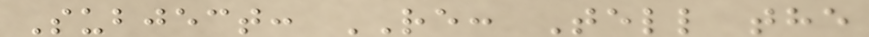Subject: RE: Tell the
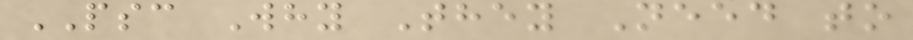PSC Why They Need to
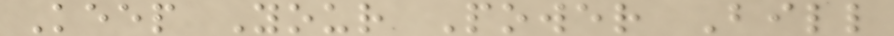Keep Your Power Bill
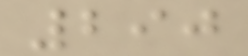290
